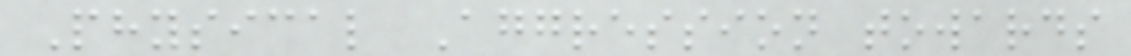Physical Aggression towards
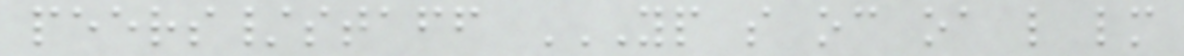peers/staff YP S OC OA L LM
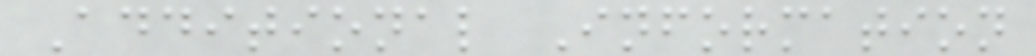Additional Information
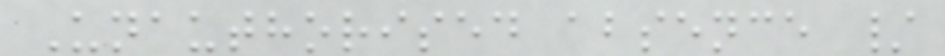Unauthorised absence /
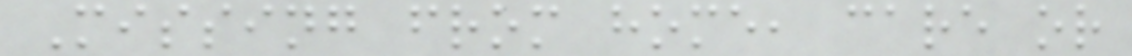Missing from home, care or
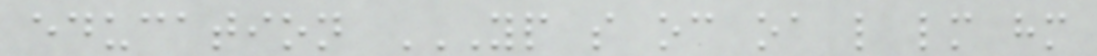education YP S OC OA L LM HM
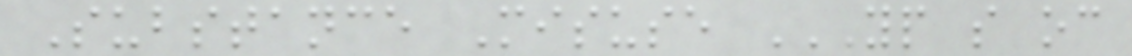Substance Misuse YP S OC
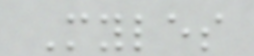Myles
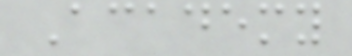Academy
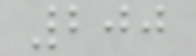200
